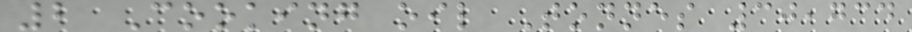2 Cooking oil Tonnes 30,734
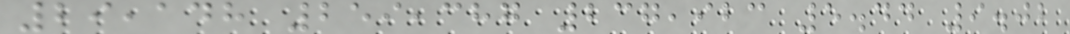29,148 259,387 237,923 5.44 9.02
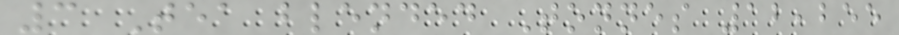3 Tea blended Tonnes 12,255
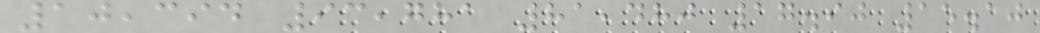10,394 93,781 81,480 17.90 15.10
